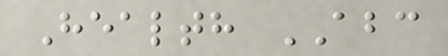Health ABC
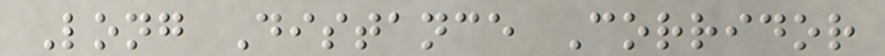Long Distance Corridor
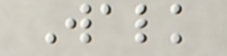Walk
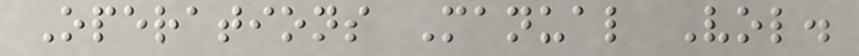Operations Manual Vol.
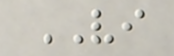VI
